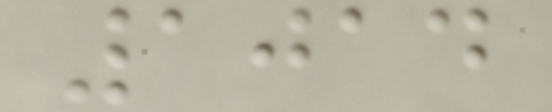1014
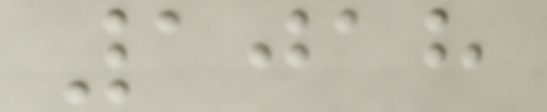1018
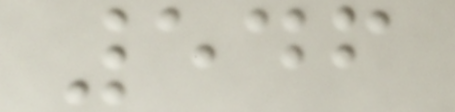546
